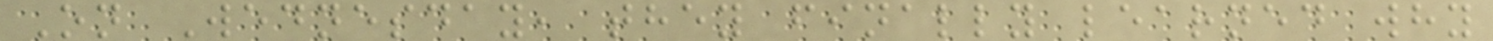On Wednesday, they finally learned why
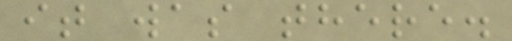it was there.
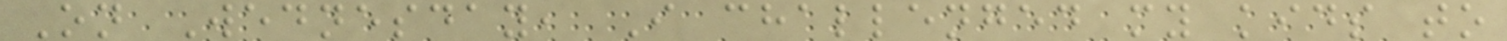On Wednesday, I challenged my kids to
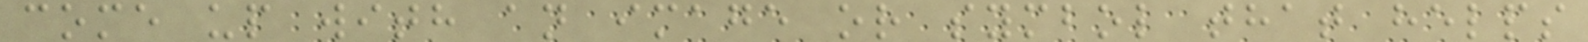come up with an image or symbol that helps
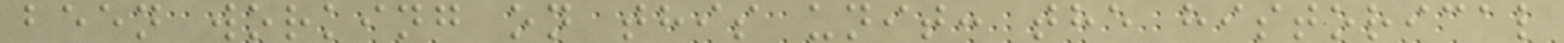been working on this unit: the historical
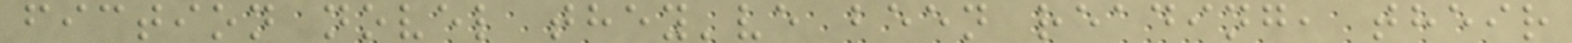fiction novel they've been reading, their
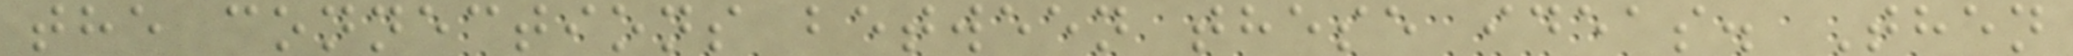the connections between these ideas. Then
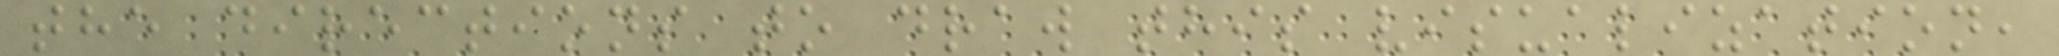the directions to draw this visualization,
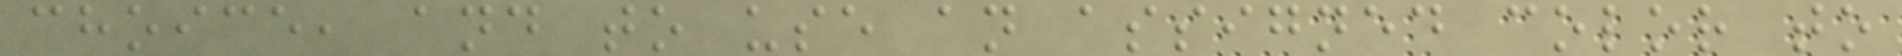choice, and to use an assigned color to
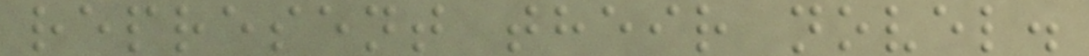represent their novel.
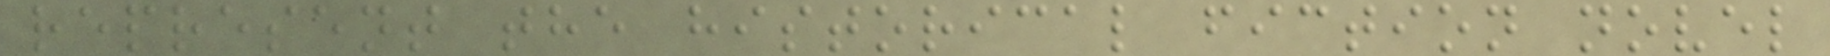represent the historical fiction novel
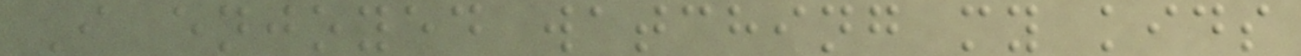I enjoyed watching my kids
